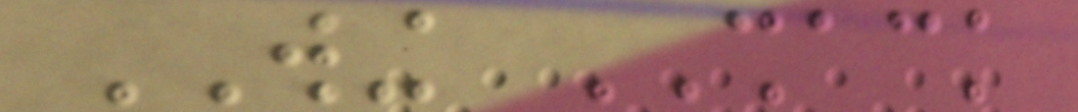WING SHACK
